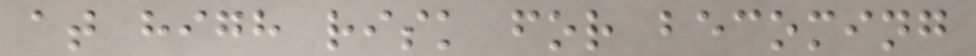at high risk for becoming
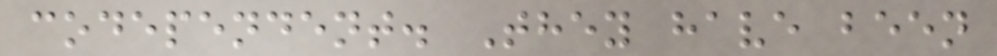codependent. They have been
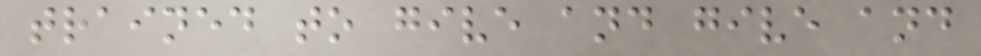trained to give and give and
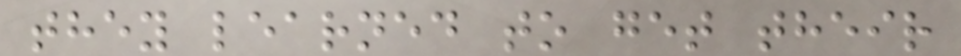they learned to get their
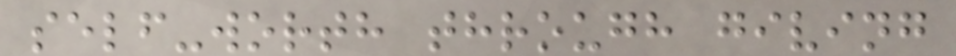self-worth through giving
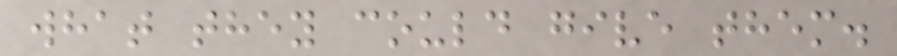what they could give them.
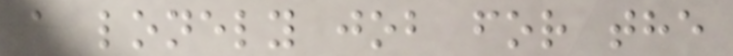a lonely job for the
